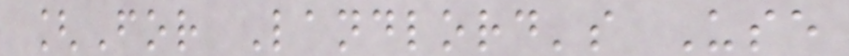[For Landlord's Use
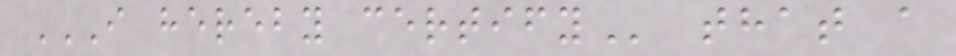I HEREBY CERTIFY that a
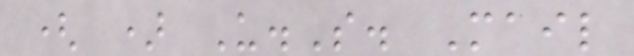( ) U.S. Mail
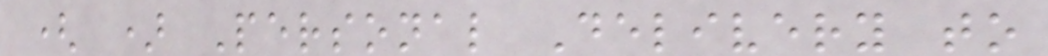( ) Personal Delivery to
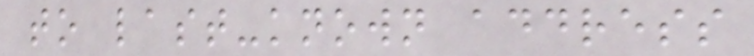to last-known address
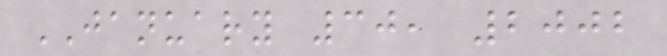JANUARY 30, 2002
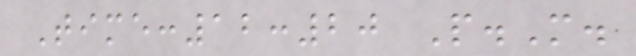Time:12:20 P.M.
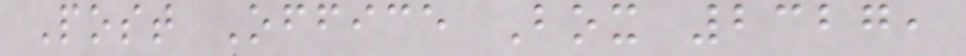Post Office Box 2327,
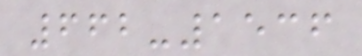662-1536
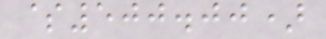$500.00)
